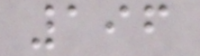196
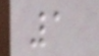1
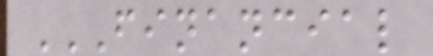FINANCIAL
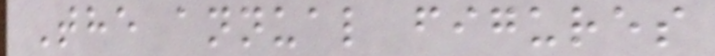The annual figures
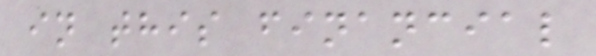in this financial
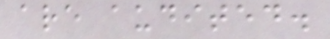are audited.
